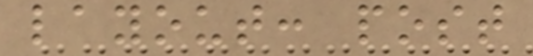layout: post
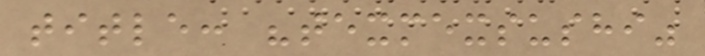title: "texmexsushi"
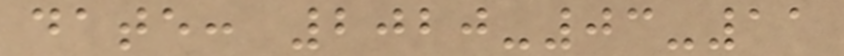date: 2020-03-11
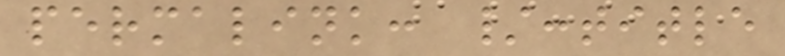permalink: /:title
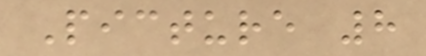Picture 8
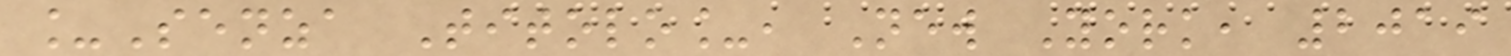_Senza Titolo_, New York, 2019
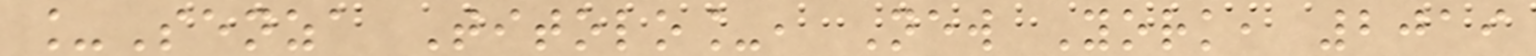_Senza Titolo_, New York, 2019
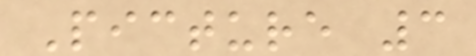Picture 3
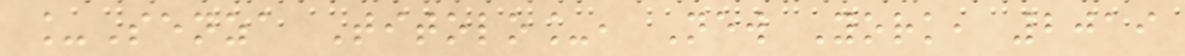_Senza Titolo_, New York, 2019
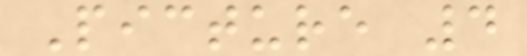Picture 4
